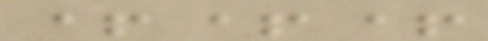+++
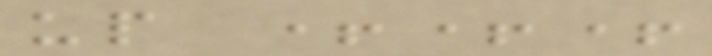up +++
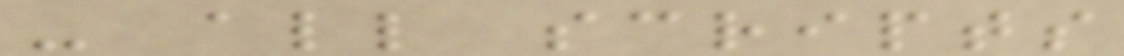- all scripts
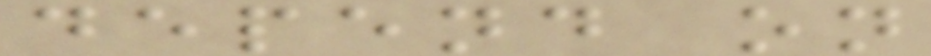depend on
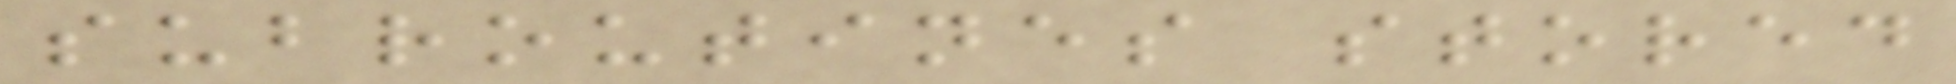subroutines stored
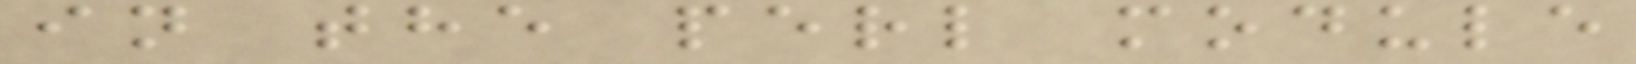in the perl module
